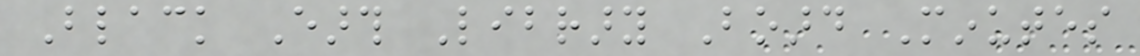Black Earth Library Board Minutes
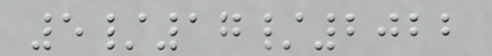5/17/2022
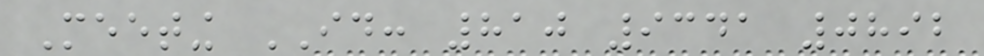Meeting ID: 810 9341 0892
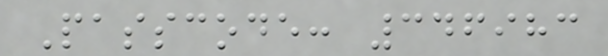Passcode: 346983
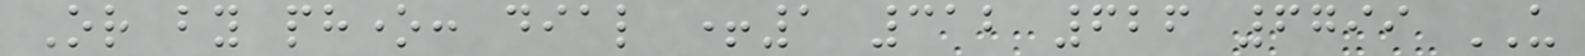Or by phone: dial +1 312 626 6799 US
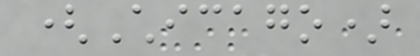(Chicago)
